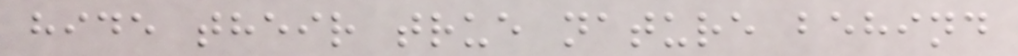hide their true nature behind
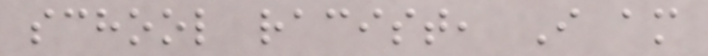school racist, I am
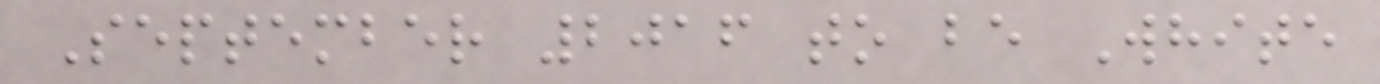September 2016 to be White
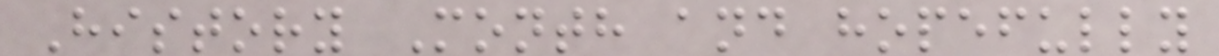History Month and hopefully
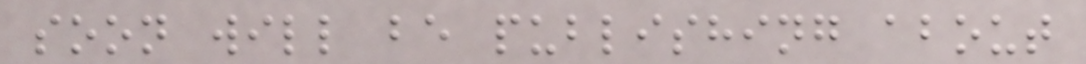soon will be publishing about
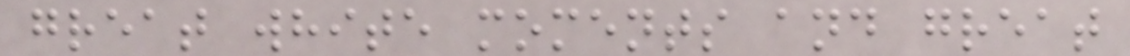great white moments and great
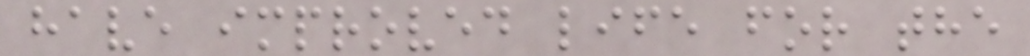have improved life for the
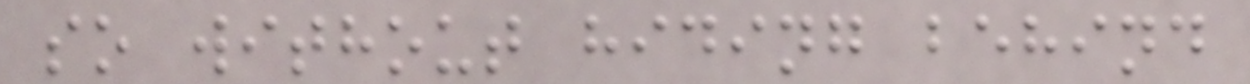so without hiding behind
